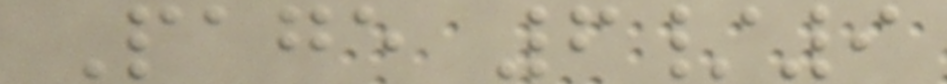Page 6/9
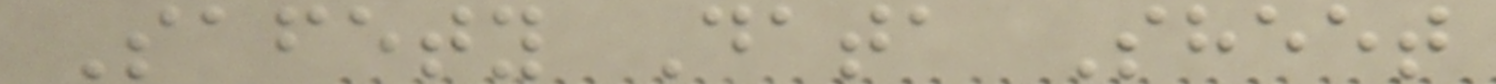Safety Data Sheet
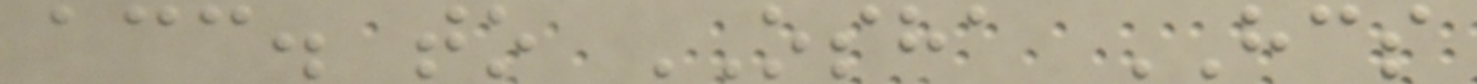acc. to OSHA HCS
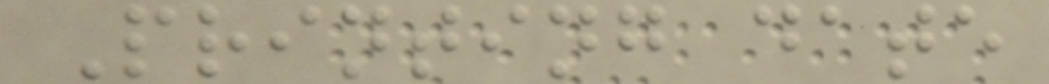Printing date
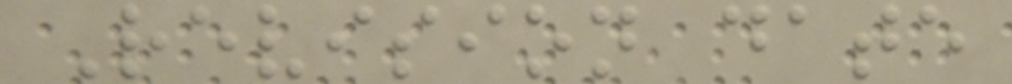Revision date
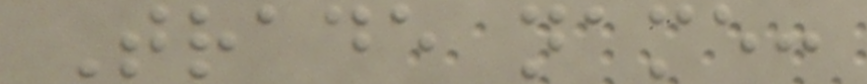Trade name:
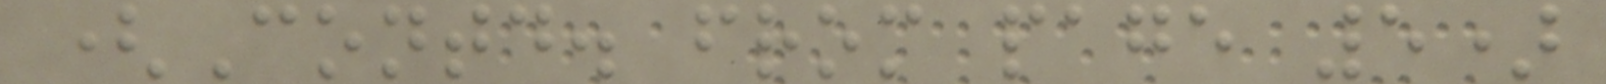(Contd. from page 5)
